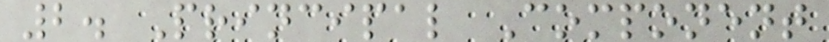2. Principal Component
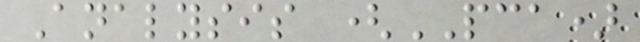Analysis (PCA)
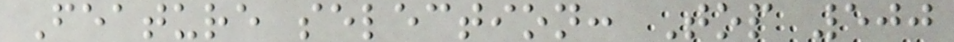Feature selection: Top 500
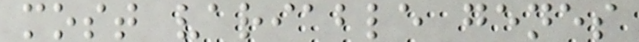most variable genes
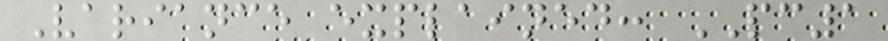Variance explained: PC1
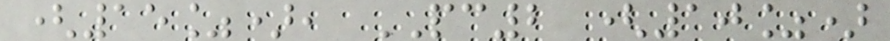(15%), PC2 (10%)
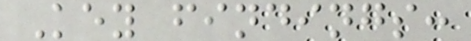Key findings:
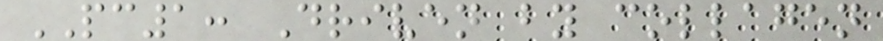PC1: Driven by collagen
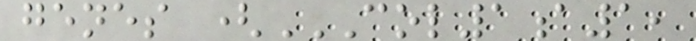genes (COL1A1,
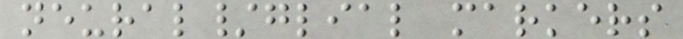neural/glial markers
